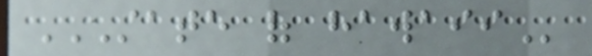STATE OF HAWAII
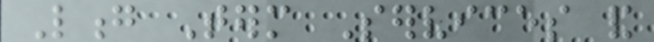Long Term Services and
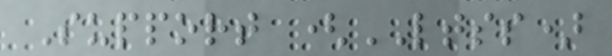Support (LTSS)
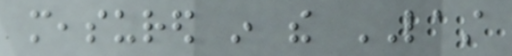measured in the LAST
